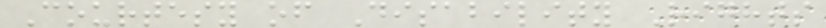Courtesy of Disability Rights
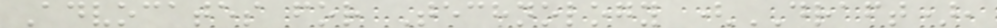Advocates for Technology (DRAFT),
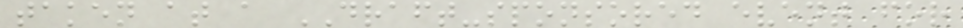taken at a DRAFT-sponsored event for
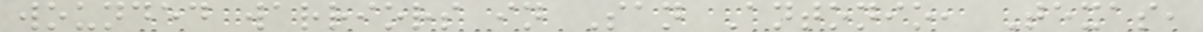wounded warriors in San Antonio, Texas,
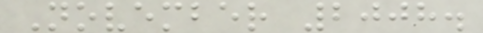November 2008.
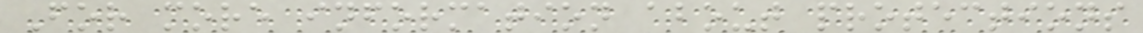For more information about protections
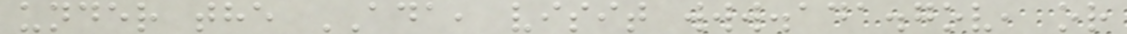under the ADA, visit www.ada.gov, or
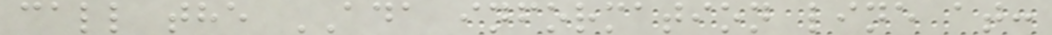call the ADA information line at:
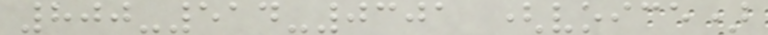800-514-0301 (voice)
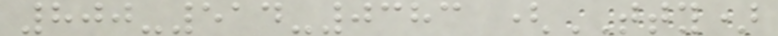800-514-0383 (TTY)
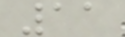11
